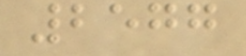2577
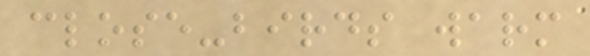close-birds warm
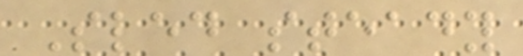Sled steady
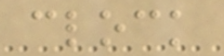clock
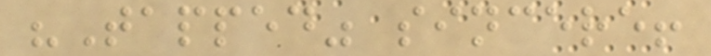"Tapped" sincere!
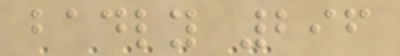badly 296
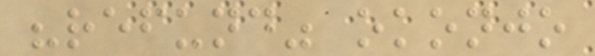"refund" okonjo
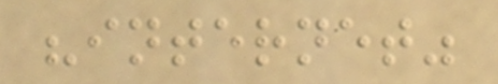"internet"
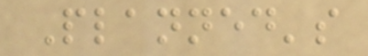Planned's
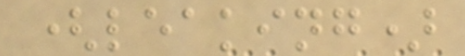(leaking)
